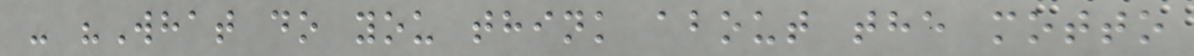- "What do you think about the motto
